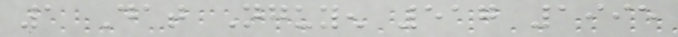1 Dat Nguyen 517 1995
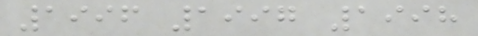1996 1997 1998
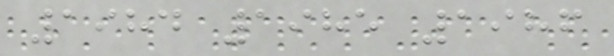1984 1985 1986
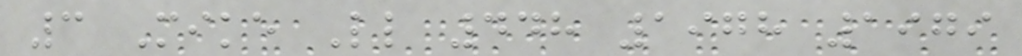3 Mike Little 448 1978 1979
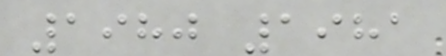1980 1981
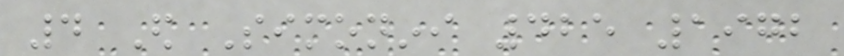4 Ed Simonini 425 1972
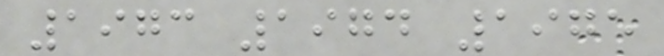1973 1974 1975
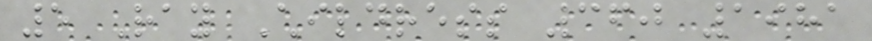5 Ray Childress 360 1981
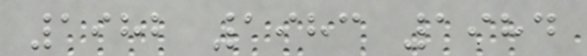1982 1983 1984
